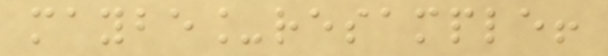maybe_resample!
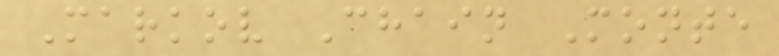Markov Chain Monte
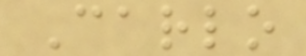Carlo
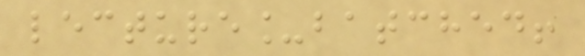lecture_batched!
